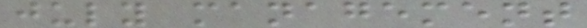july management
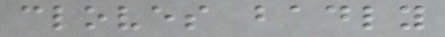cloves badly
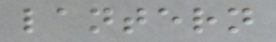lantern
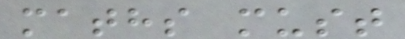maths must
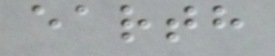earth
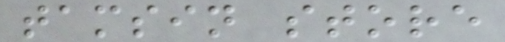tamsin store
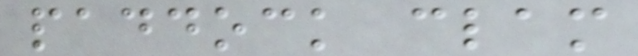paddock clam
